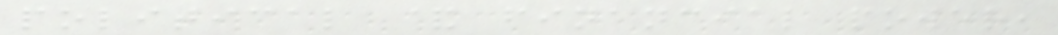political & financial power,
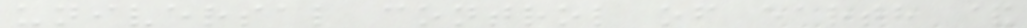universal control of earth &
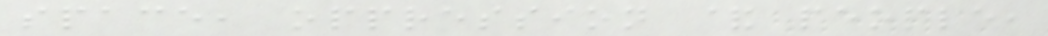space, oppression & people,
